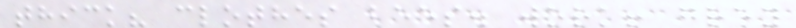thick? clothes bees. work! grey
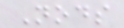Nods
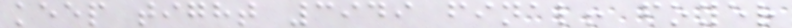keep tight 3949 final! foyer
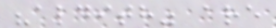"aldith" are
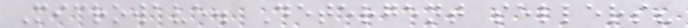Microwave. Detergent sellers?
